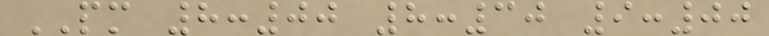PM 8:00 8:30 9:00
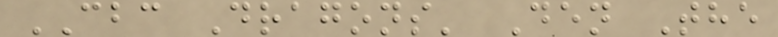CBC Dragons' Den The
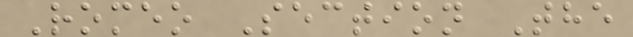Romeo Section The
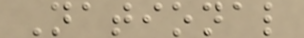National
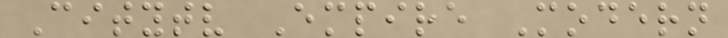Citytv Empire Modern
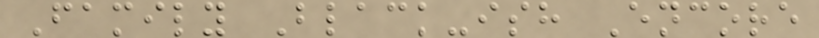Family Black-ish Encore
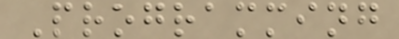Programming
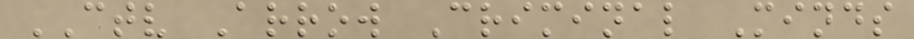CTV Arrow Criminal Minds
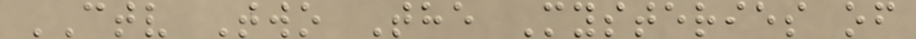CTV Two The Mysteries of
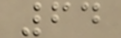64
